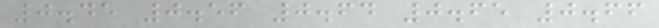0.45 0.56 0.64 0.65 0.66
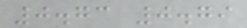0.73 0.79
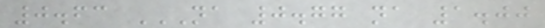0.63 NA 0.77 NA 1.00
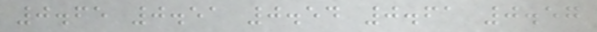0.65 0.51 0.54 0.61 0.57
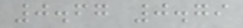0.67 0.79
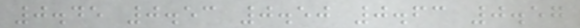0.45 0.53 0.50 0.63 0.57
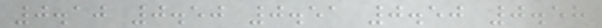0.10 0.50 0.51 0.50 0.58
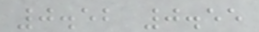0.52 0.55
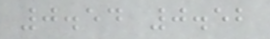0.54 0.52
